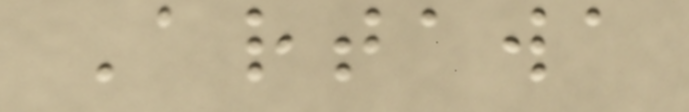Artawa
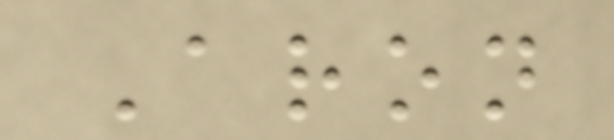Aron
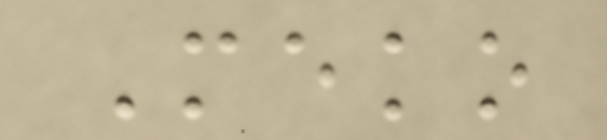Meko
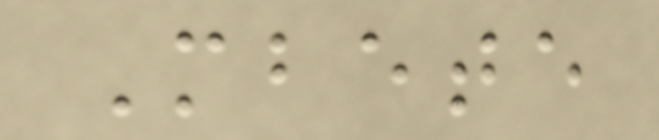Mbete
